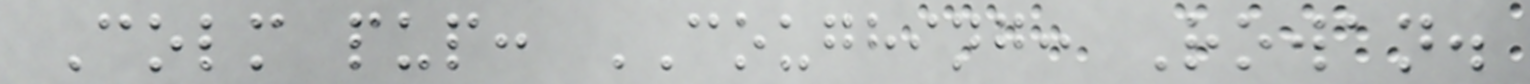Colm pup: COUGHING: Rowan.
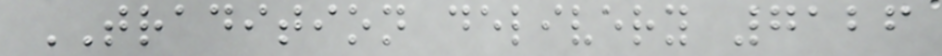TRADITION delivery 7126
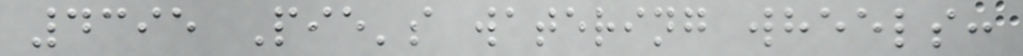4395 Pie's watering wheels:
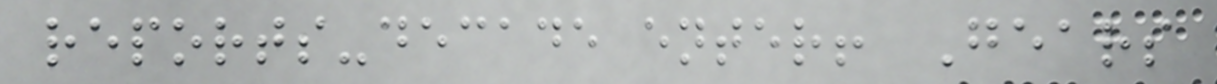reports-decade enter! Gears
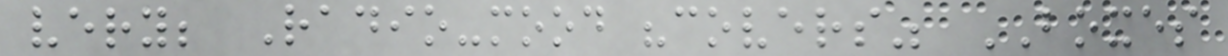very; Radio-mood "covers" BOXES
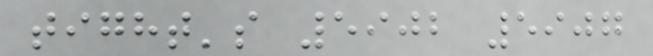tight's 5902 5907
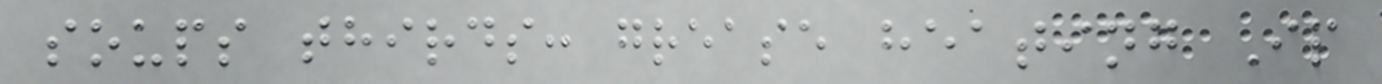soups thirds: grease heating Ip
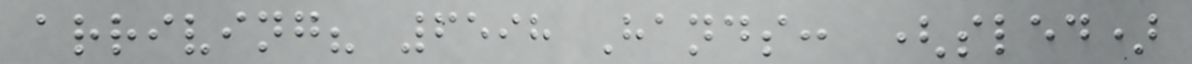arriving? 6598 Hands: (sled)
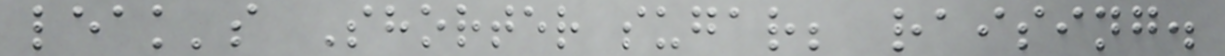leak's Shorter sugar; raising.
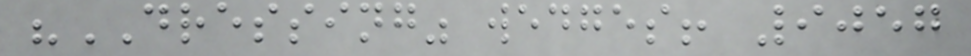"DRESSING" wedges! 9057
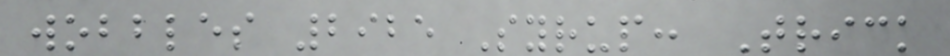wobbles 2925 Syrup: Trick
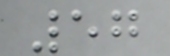57
